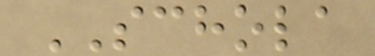SCHOLA
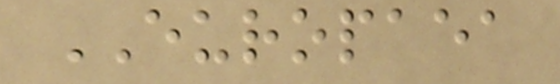EUROPAEA
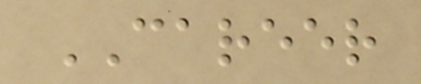CAREER
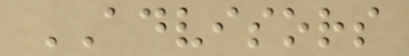ADVISORS
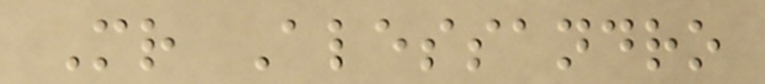Mr Alessandro
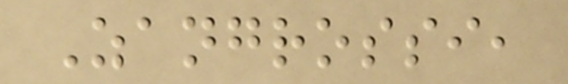Zangrossi,
